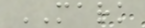MARK
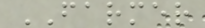FARMER
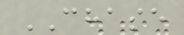CHASE
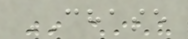CHASE
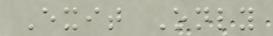Exit Only
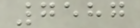7587
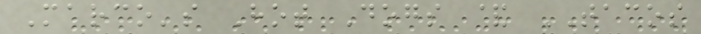Marco's Hot Dogs & TACOS
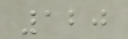120
